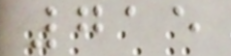715
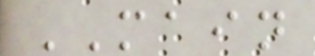MAIN
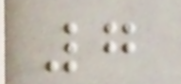7
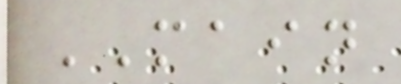MAIN
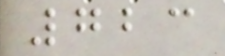723
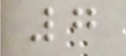7
